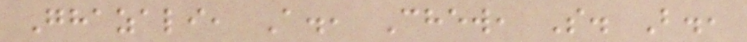Ghazali, A., Chew, S. B.,
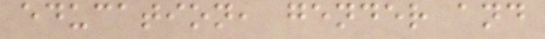education, gender and
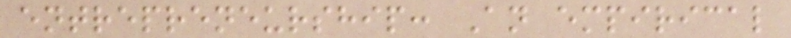entrepreneurship: An empirical
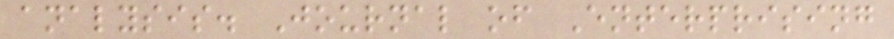analysis. Journal of Enterprising
